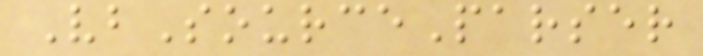VbSourceParser
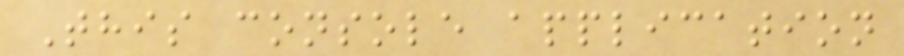This console application
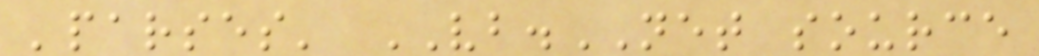'parses' VB.NET source
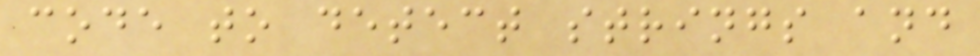code to detect strings and
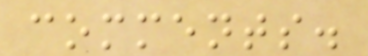comments.
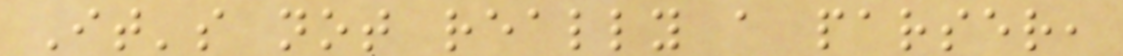It's not really a parser,
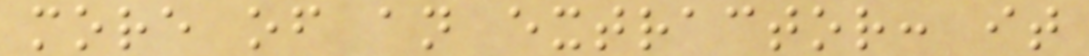more of an extractor: it
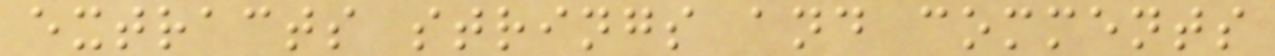extracts strings and comments
